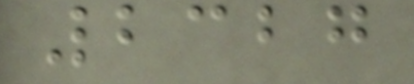2327
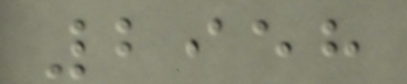2958
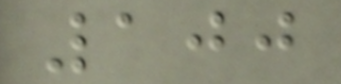100
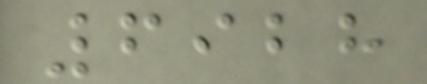6928
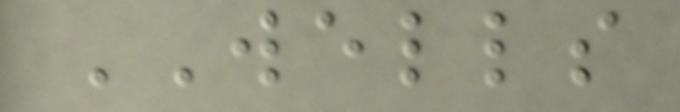WELLS
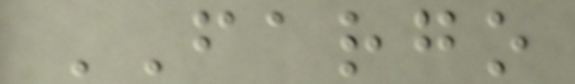FARGO
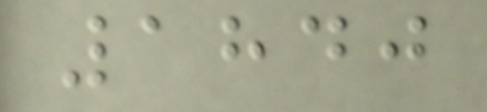1840
